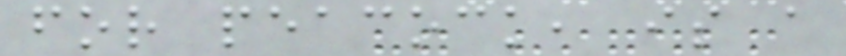for peacock, is a
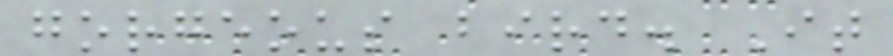gorgeous bird. It
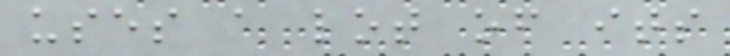uses a lot of its
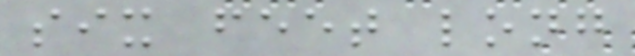six feet long
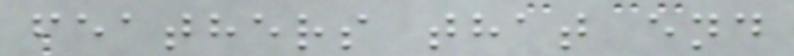feathers that end
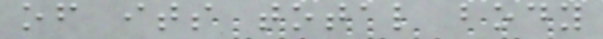of its total body
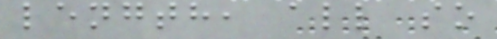length, all so
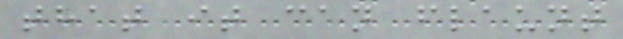that it can flaunt
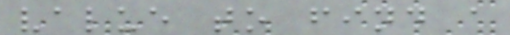value to find a
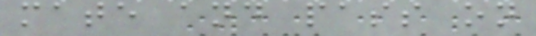mate and pass on
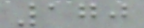170
